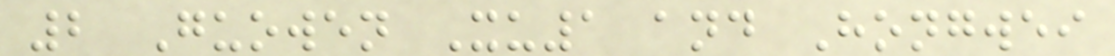2 Guowen Xu1 and Hongwei
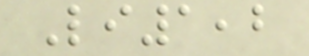Li1,2
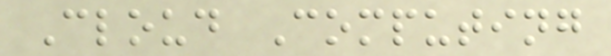Cloud Computing
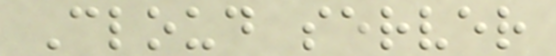Cloud server
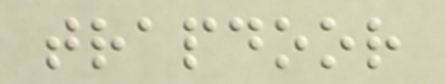trapdoor
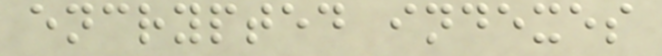encrypted indexes
